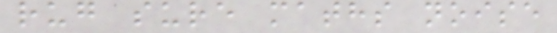rug sure maths noise
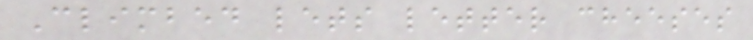Climbed lets letter cheeses
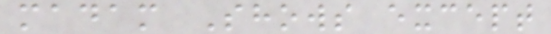madam Shows except
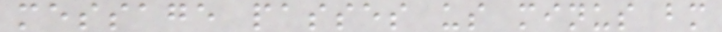message passes us minus bm
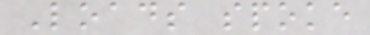Loads spoke
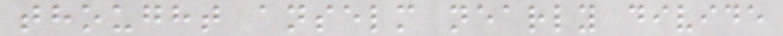thought anselm nearly divide
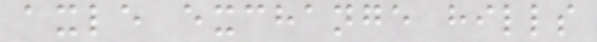axle exchange hills
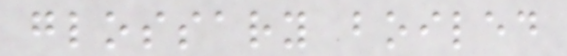glossary boiled
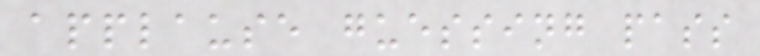applause guessing pass
